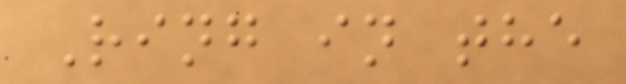Ring in the
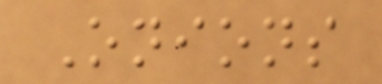Onions
